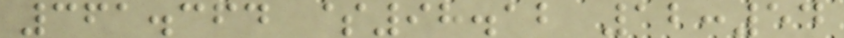361.364 $98.12 12:54
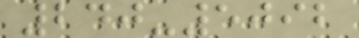240-5092
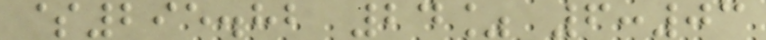$295.82 24% 6:03
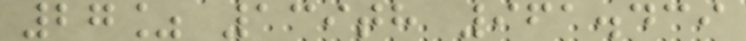27% 139th 961.439
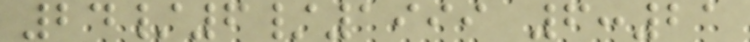24/6/1999 6:21
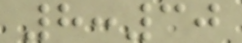8:30
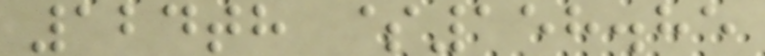124th $158.85
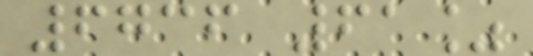6736 61%
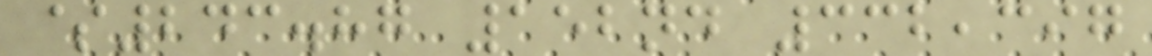$243.87 152nd 332,397
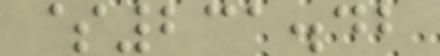$231.42
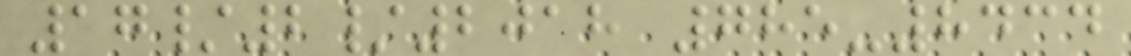17/2/2018 785-8434
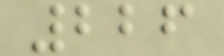226
